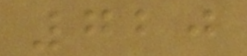720
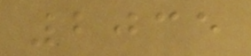2035
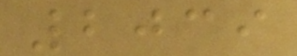2039
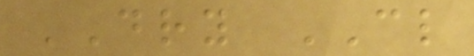DRY CL
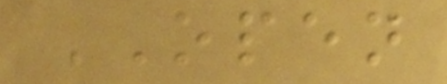OPEN
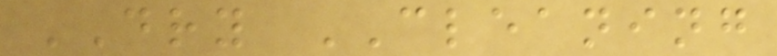DRY CLEANING
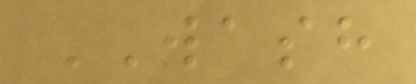WASH
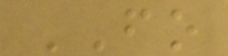FO
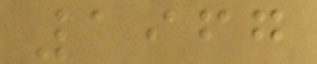1967
